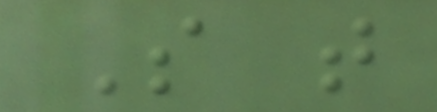So that
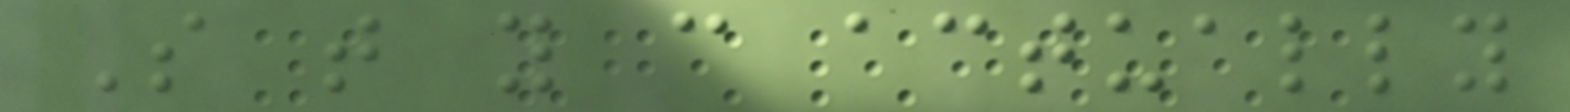So that you can actually
